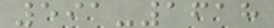591-1618
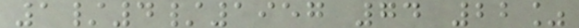1/4/1957 74 22%
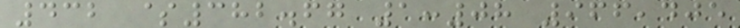432 $382.67 1:08 966,405
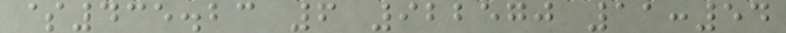$435.23 6 922570 11:54
